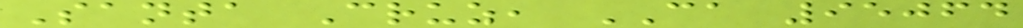Santa Cruz, CA 95064
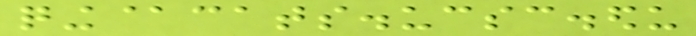qing@cats.ucsc.edu
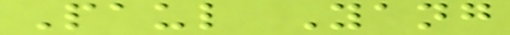Paul Yang
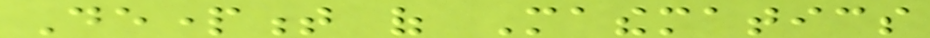Department of Mathematics
